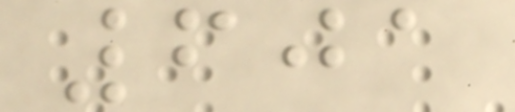601
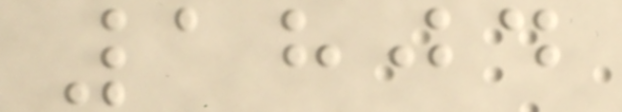1804
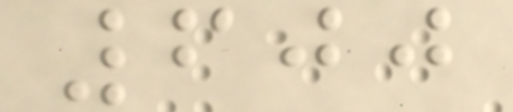600
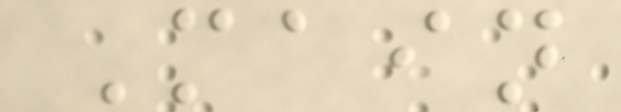Main
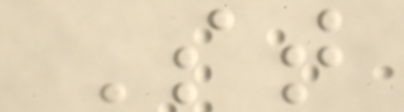St
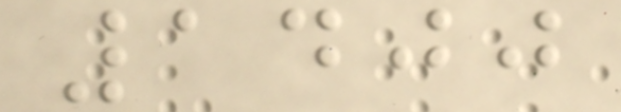1400
